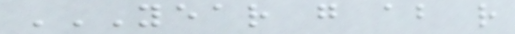YEAR G AB R
